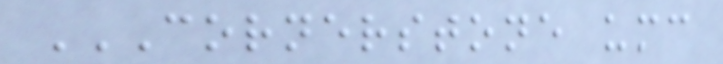CORNERSTONE UMC
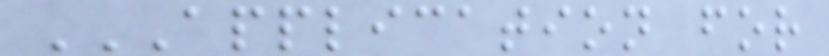APPLICATION FOR
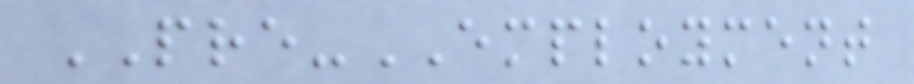PRE-EMPLOYMENT
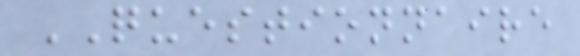QUESTIONNAIRE
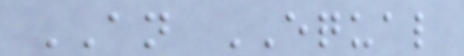AN EQUAL
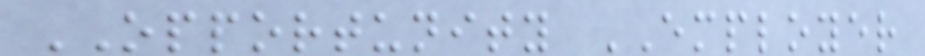OPPORTUNITY EMPLOYER
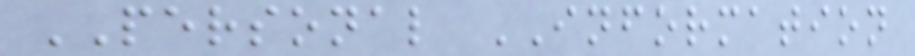PERSONAL INFORMATION
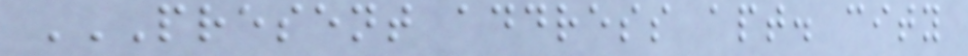PRESENT ADDRESS APT. CITY
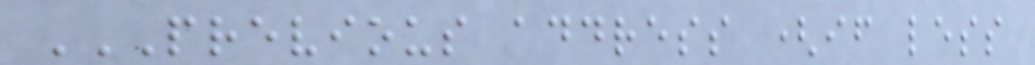PREVIOUS ADDRESS (IF LESS
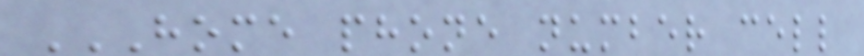HOME PHONE NUMBER CELL
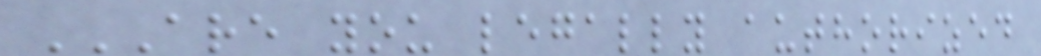ARE YOU LEGALLY AUTHORIZED
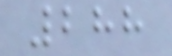288
